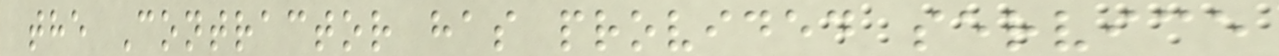the Contractor has provided service
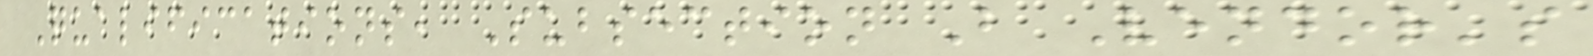Qualifications, Subsection B Vendor's
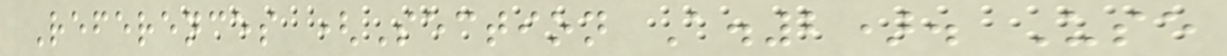References (Section A.2). Use
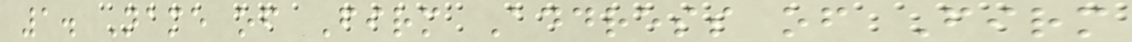1. Name of Firm Address of Firm
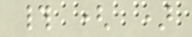# ( )
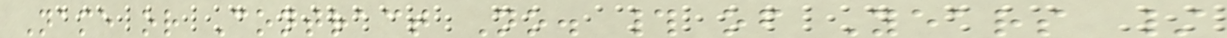Name or Contract No. # of Years /
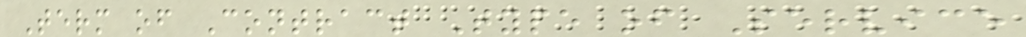Term of Contract Type of Service
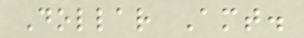Dollar Amt.
